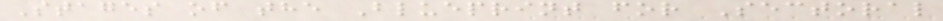Stages of the Blueprint for Sectoral
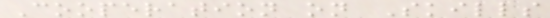Cooperation on Skills
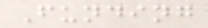Funding
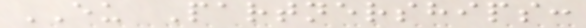EU Partnerships:
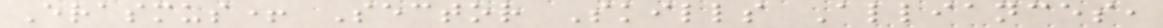Erasmus+ Sector Skills Alliances,
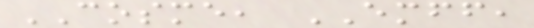COSME, EMFF,
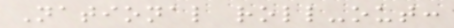National roll-out:
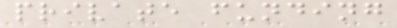private funding
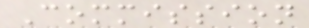Commission
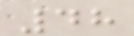48
